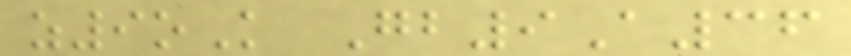z9oK Gb9A36
